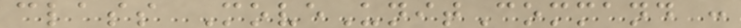class MoveUnitCommand :
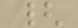{
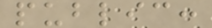public:
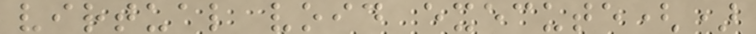virtual void execute()
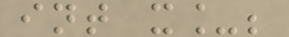int x_;
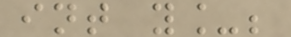int y_;
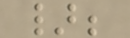};
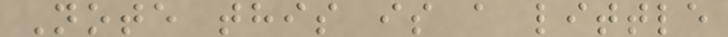Note this is a little
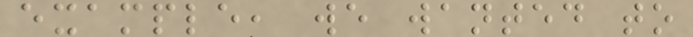example, we wanted to
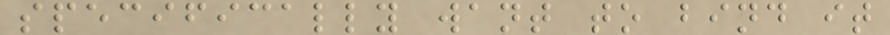specifically want to bind it
